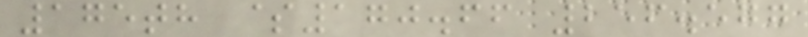175th $170.66 256.577
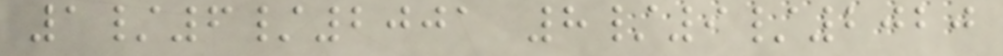1/6/2001 8/9/2020
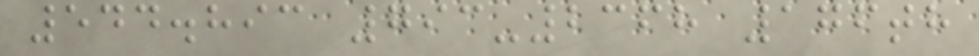544.893 793-2368 176th
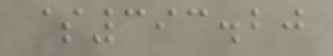$393.20
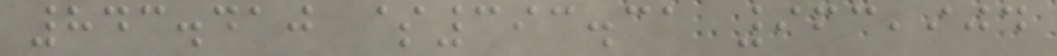843.410 $393.31 963,904
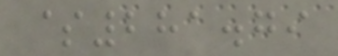$281.79
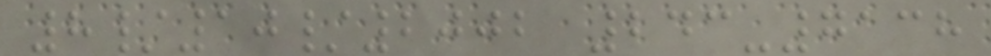8/10/2002 243-7138
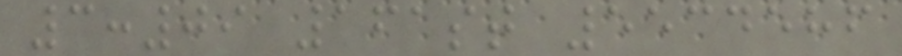3:09 161st 5534586
